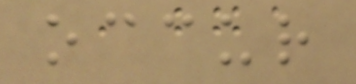occur
